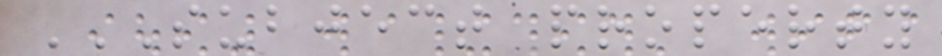SUBJECT PROPERTY
